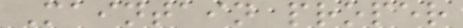Maintain proper
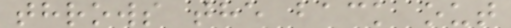throws the back out
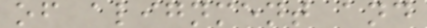of alignment and
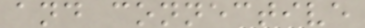and connective
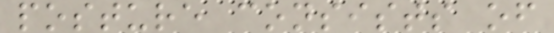posture consists of
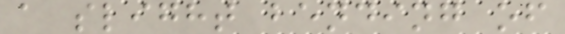a slight bending of
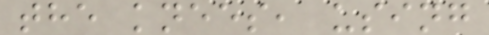the knees, using
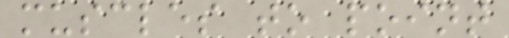muscles to point
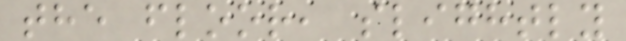the floor, slightly
